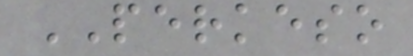PERKESO
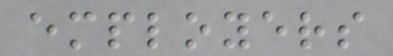employers
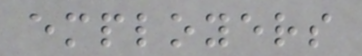employers
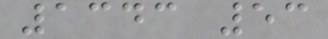1343 53
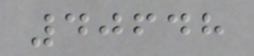40648
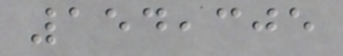154,305
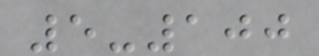5-100
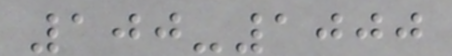100-1000
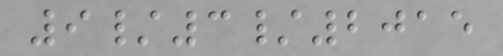9/3/2015
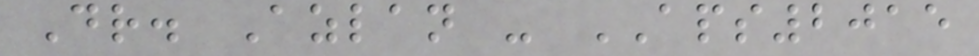Dr. Azlan - APS2015
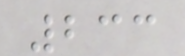233
